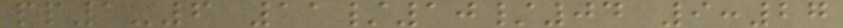pp1-6 11/10/04 9:27
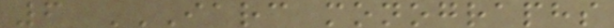6 IARC MONOGRAPHS
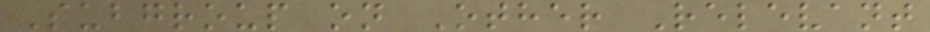Subgroup on Other Relevant
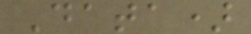Data)
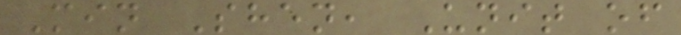Min Shen, Unit of
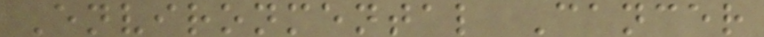Environmental Cancer
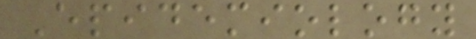Epidemiology
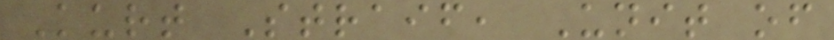Kurt Straif, Unit of
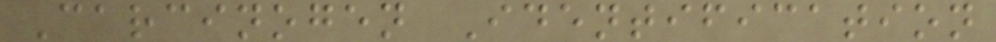Carcinogen Identification
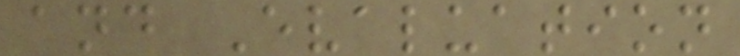and Evaluation
